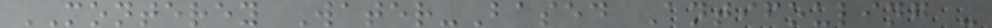MONTEREY Water-Based Antifouling -
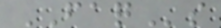FAQs
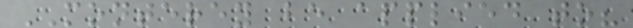MONTEREY be applied to?
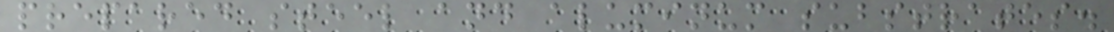prepared steel and aluminum substrates.
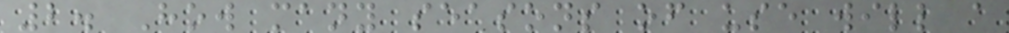2. How many seasons of use will a
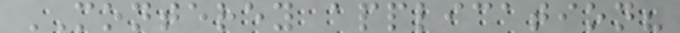MONTEREY application?
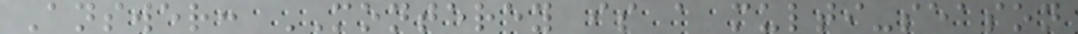Answer: MONTEREY is a multi-season
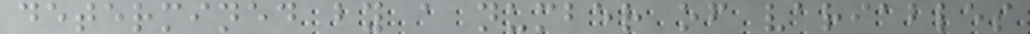determined by a number of variables
